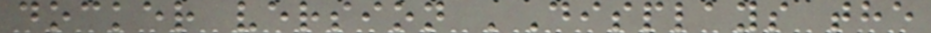docker version 'Displays the
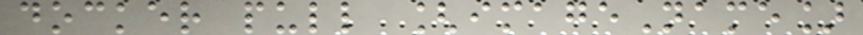docker pull [imageName]
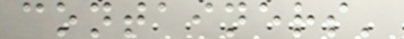containers'
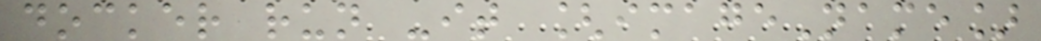docker run -it [imageName]
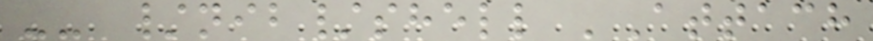-- /nib/shell 'Attach
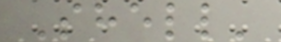Shell'
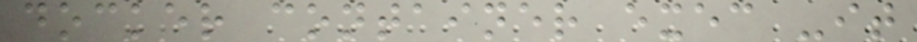docker container exec -it
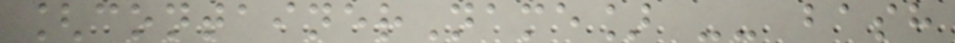[containerName] -- bash
